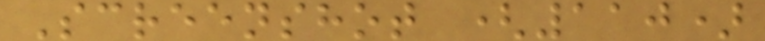Screenshot (110)
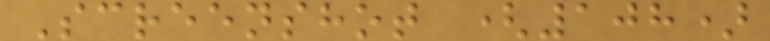Screenshot (108)
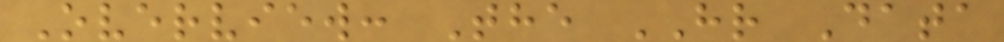Overview: The HR Data
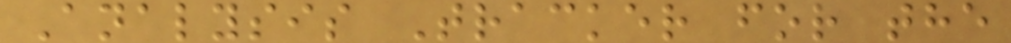Analysis Tracker for the
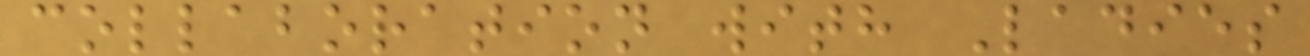collaboration with Ladies
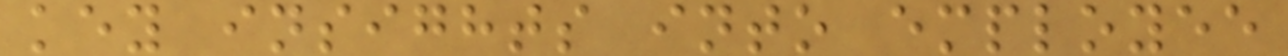key insights into employee
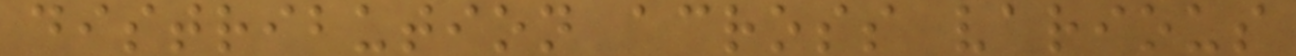distribution across various
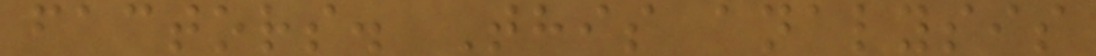factors. This analysis
